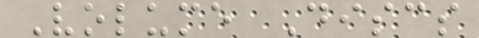Volume Discs
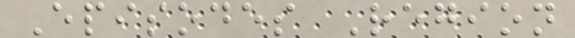Episodes Region
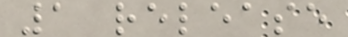1 release
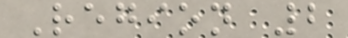Region 2
